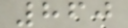860
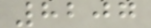8207
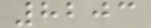8203
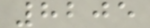8205
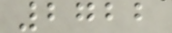2722
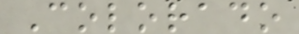Colorado
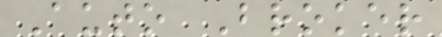Auto Broker
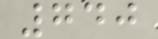740
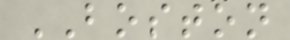BOSTON
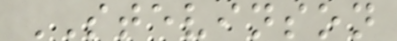STEVINSON
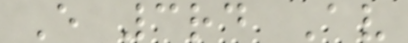E 3rd Av
